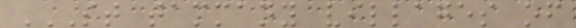ST TAMMANY VILLAGES OF
